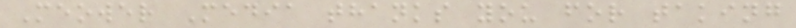Meower Media thanks you for taking
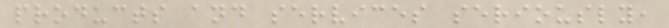products and services seriously,
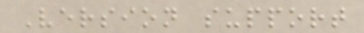Version support
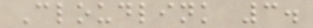Cloudlink 3.
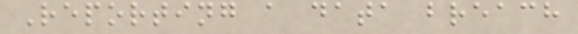Reporting a data breach
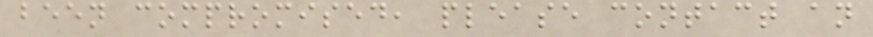been compromised, please contact an
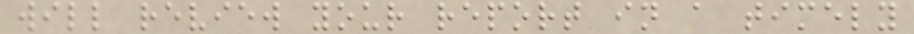will review your report in a timely
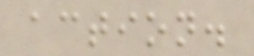action.
